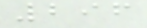296
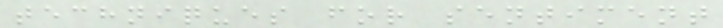techniques for sentiment
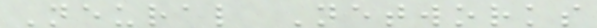Neural Networks
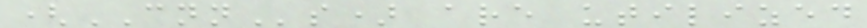(CNNs) are utilized
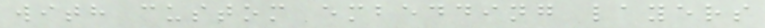with custom embedding layers
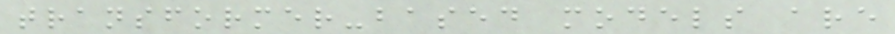transformer-based models are
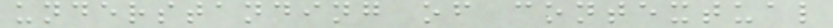understanding of contextual
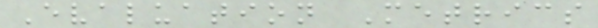Evaluation Metrics
